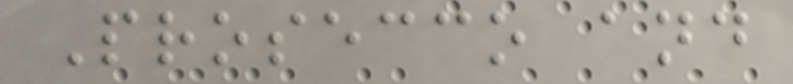Prosecco and
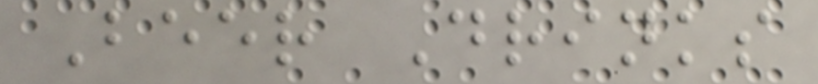Beer Drinks
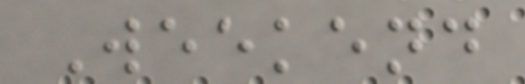Weekend
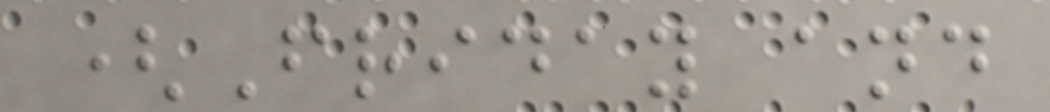(Friday and
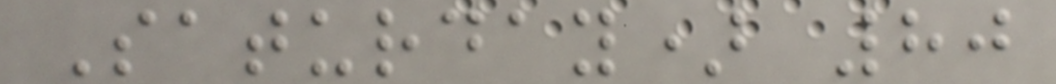Saturday) 80
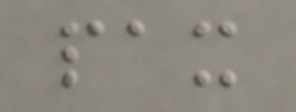pax
